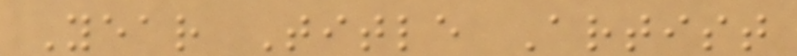Year Title Artist
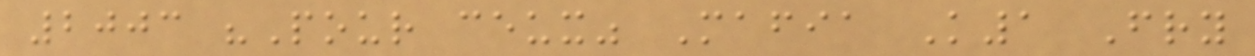2003 "Pour ceux" Mafia K1 Fry
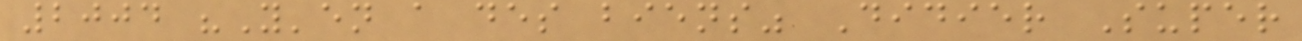2004 "Y'en a des biens" Didier Super
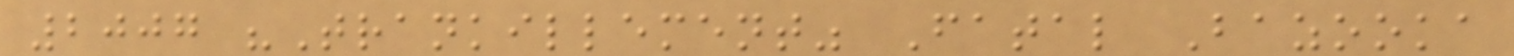2007 "Trankillement" Fatal Bazooka
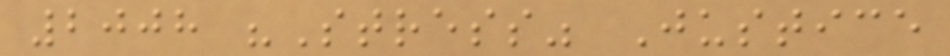2008 "Stress" Justice
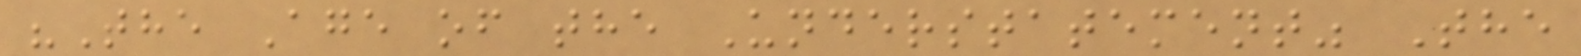"The Age of the Understatement" The
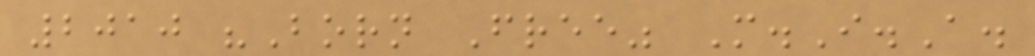2010 "Born Free" M.I.A.
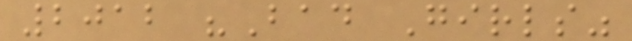2012 "Bad Girls"
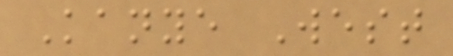Kanye West
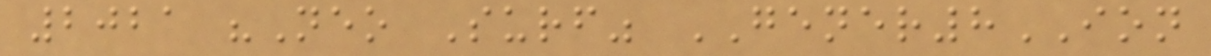2021 "Neo Surf" GENER8ION
